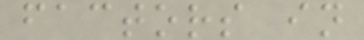factors in
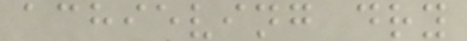achieving dry
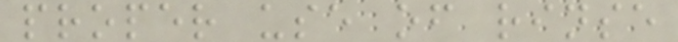proper use of rinse
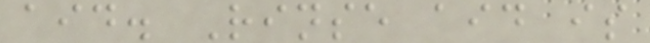aid. Rinse aid is
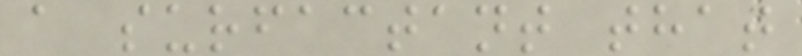a surfactant that
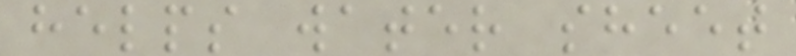helps water sheet
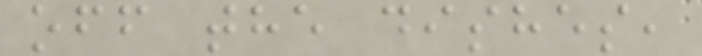off the dishes,
